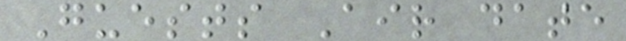Guests Air date
